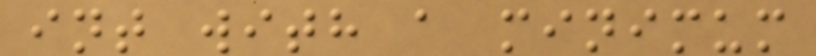int with a minimum
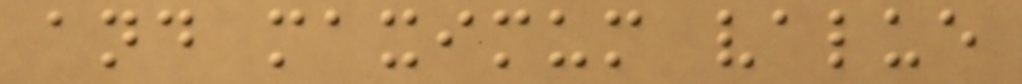and maximum value
